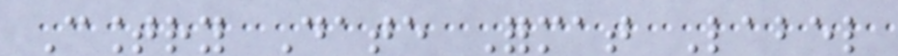Country Date Format Label
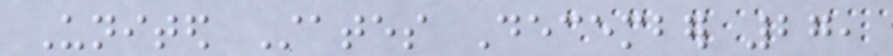United States December 27,
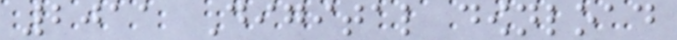2011 Digital download
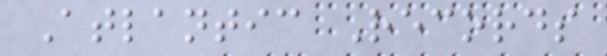Atlantic Records
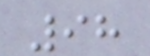98
